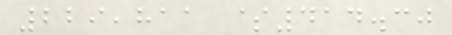229,811 $414.30
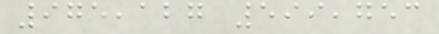975,127 599,753
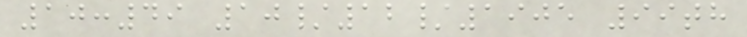10:49 10/12/1905 99th
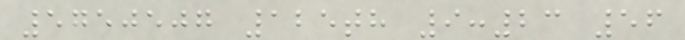5750507 125th 9:23 56
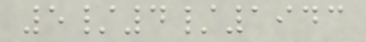5/4/1943
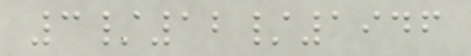3/12/1946
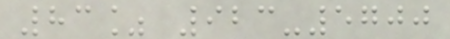83% 923-5700
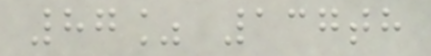87% 137th
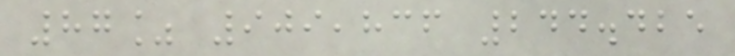87% 909,836 244.425
